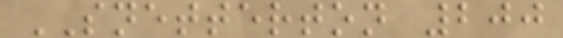SNETTERTON 200
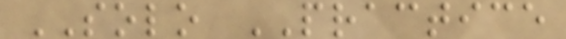SOLO PRACTICE
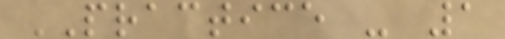PRACTICE - 1
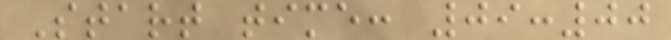Start time: 09:00
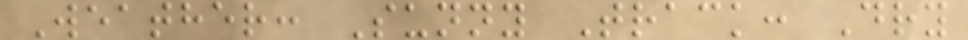Weather: Sunny Track: Dry
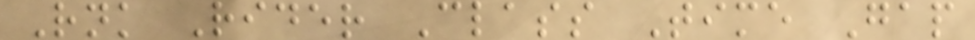Rnk Rider Class Time Gap
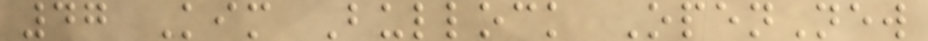47 Kim Bullock OpenNew
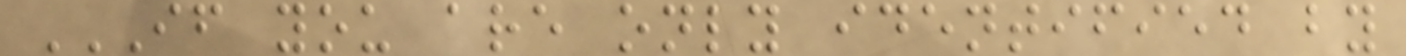IF YOU ARE ONLY IDENTIFIED BY
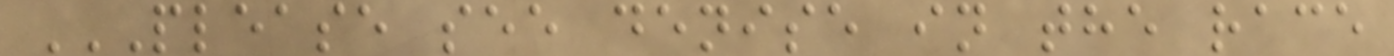PLEASE SEE DENISE IN THE RACE
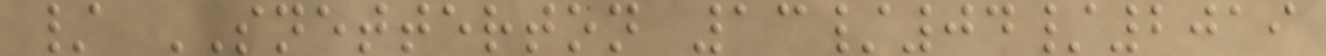/ SNETTERTON 13/04/2019
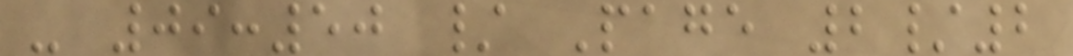- 09:50 / Page 2/2
